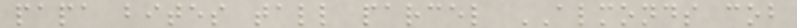papa bites tall parcel ALMONDS cob
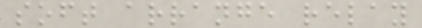soft arrange relay
